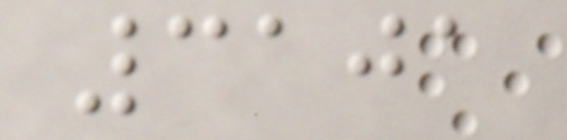3101
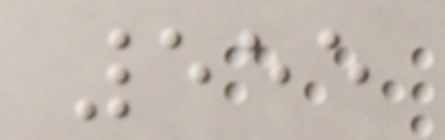555
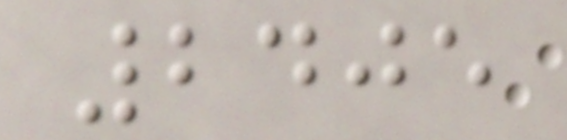2405
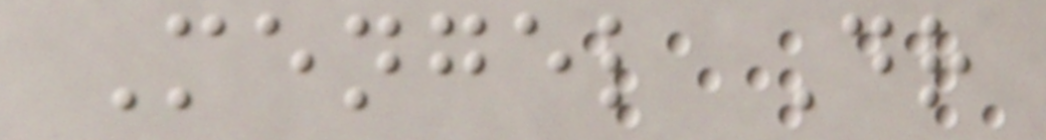Mengel Dr
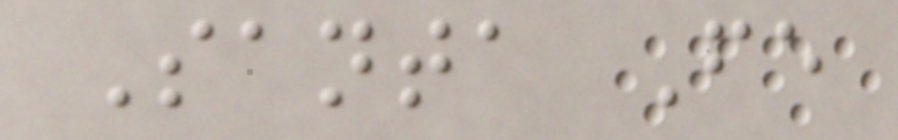Santa Fe
